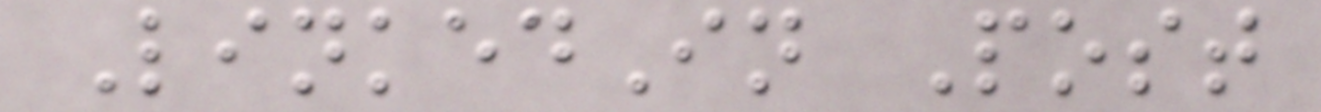LinkedIn Post
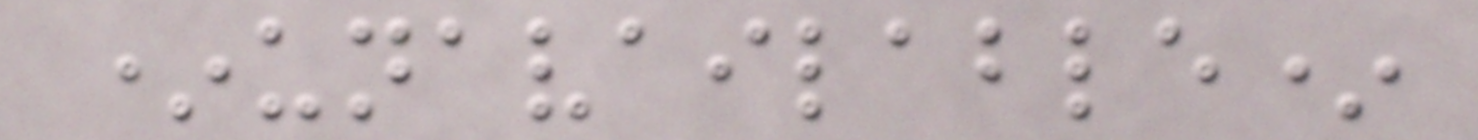*unavailable*
